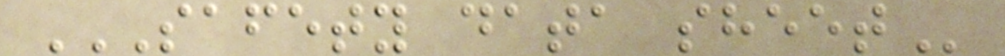SAFETY DATA SHEET
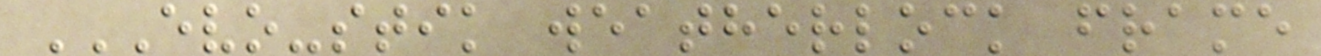EVO-STIK WEATHERLOCK FRAME
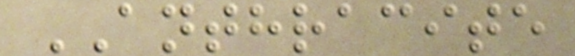ANTHRACITE
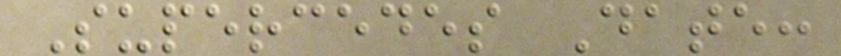Supercedes Date:
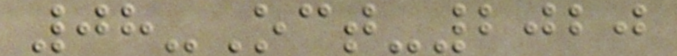08-Oct-2020
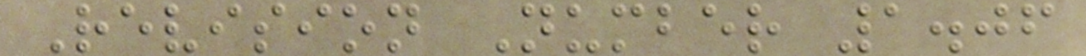Revision Number 1.06
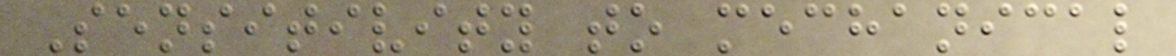Sensitivity to mechanical
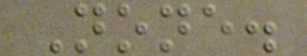None.
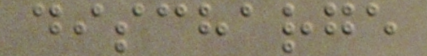discharge
